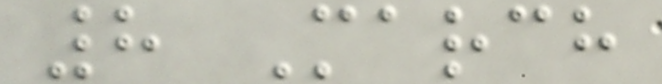8 March
